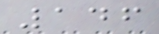146
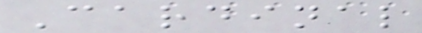Cardinal
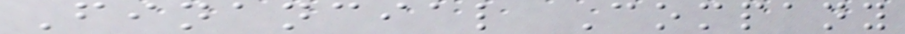Financial Company
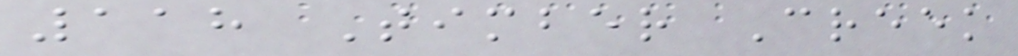118 Timber Creek
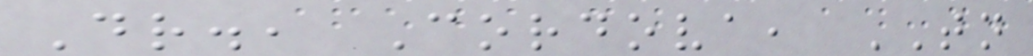Dr., Cordova, TN
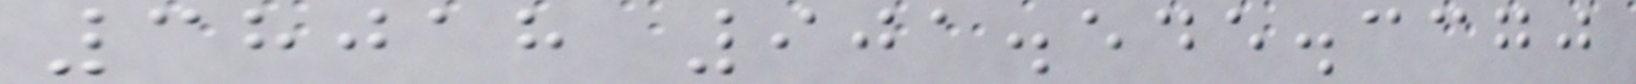38018 901.545.3370
